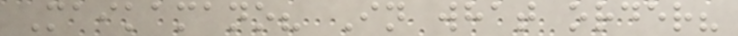Maikamano? In what order?
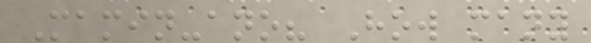Mamin-ano? How many
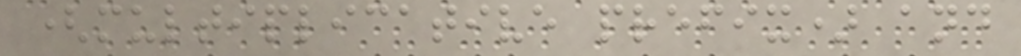(multiplicative prefix) and
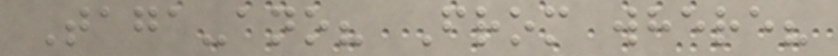Taga-ano? From where?
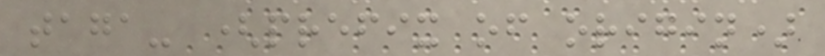taga- (prefix of origin)
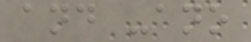and -ano
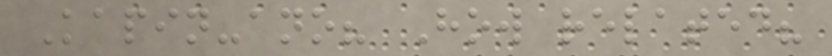Kapin-ano? How related?
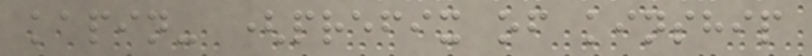kapin- (prefix of kinship
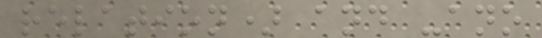relation) and -ano
